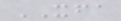XFA
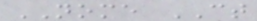NOME CT
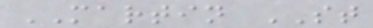MARTIN ST
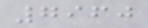7960
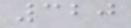320
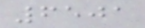6501
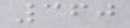360
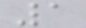1
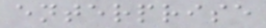enterprise
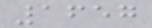1657
